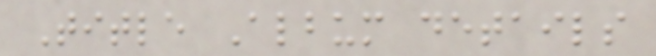Title Album details
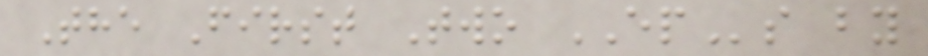The First Two EPs by
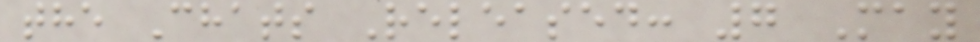the Chats Released: 7 May
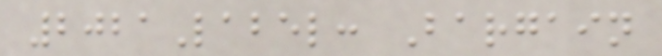2021Label: Bargain
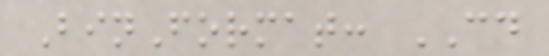BinFormat: CD
